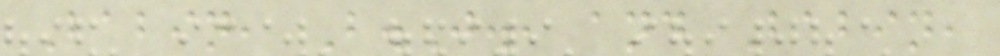Babin, B.J., and Babin,
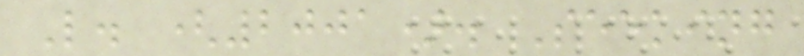L. (2001). Seeking
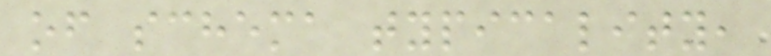of schema typicality,
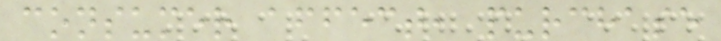consumer affect, purchase
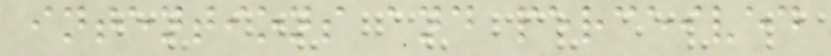intentions and perceived
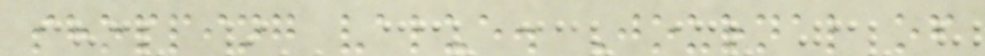shopping value. Journal of
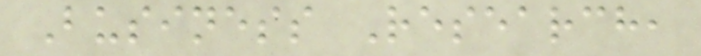Business Research,
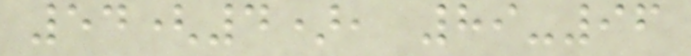54(4), 89-96
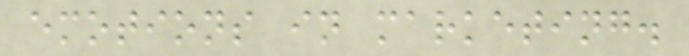emotions in marketing.
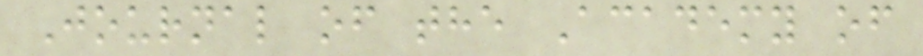Journal of the Academy of
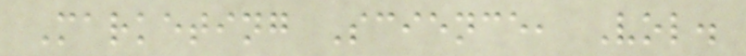Marketing Science, Vol.
